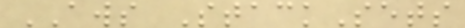AWS StackSets
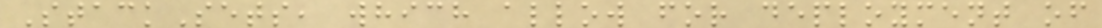StackSets, which allow for deployment of
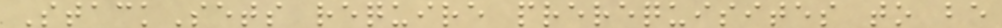StackSets require prerequisites to be
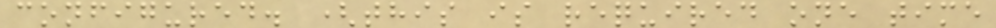configured. (this is required one time
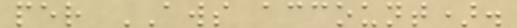per AWS account).
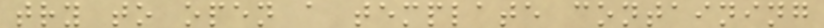try to open a template containing
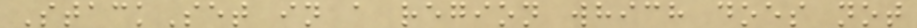StackSet in a region which does not
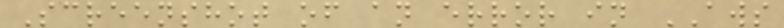Screenshot of an error in AWS
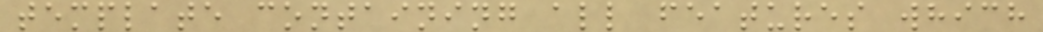template containing all features which
